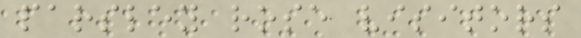parsley rose visitors
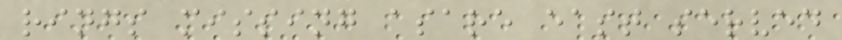rings missing asare east served
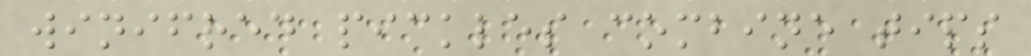winifred pickles combine tips
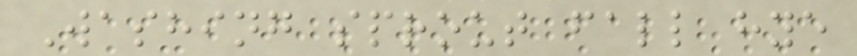Washing sprout fall hye
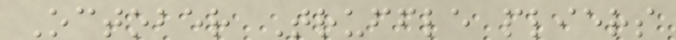October Truffle pliers
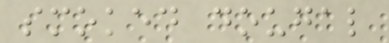smoked dougal
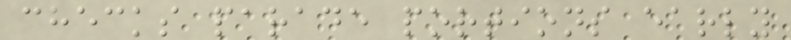checks parade portions early
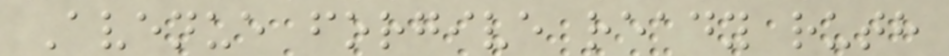Avenue forgive ready ruth
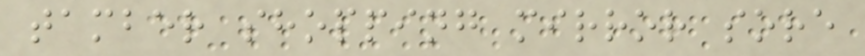tamber shopping mirror sore
